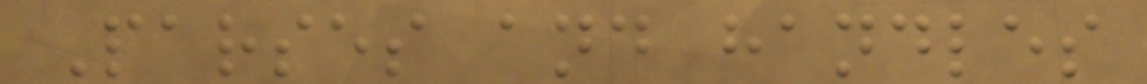Parses and handles
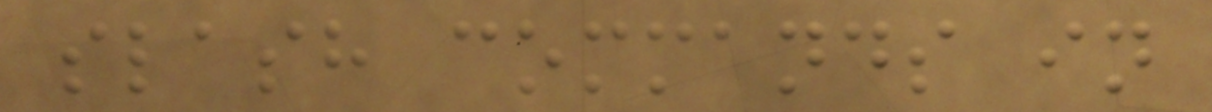slash commands in
